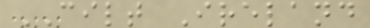CILT Ireland
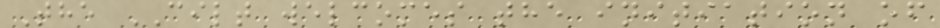The CILT welcomes the initiation of
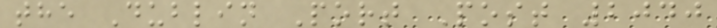the Dublin Port Post 2040
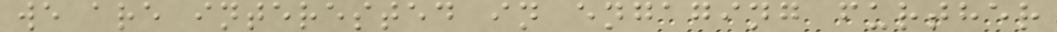we are interested in engaging further
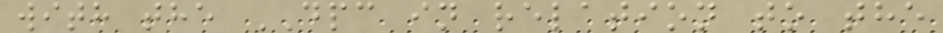with the DPC in relation to the
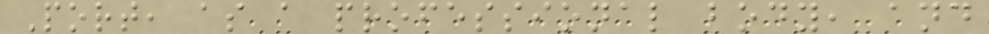Port, as a professional body, and
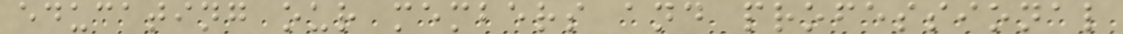educating our members and professional
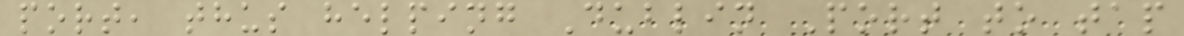port, thus helping Dublin Port to tap
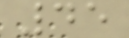45
